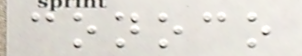conoco
